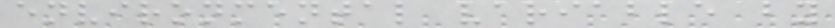environmental variable by
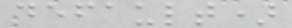default)
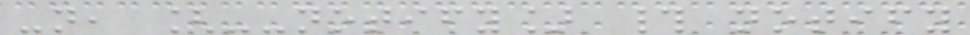-n, [--notify] # notify
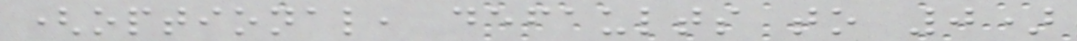(optional, defaults to 0)
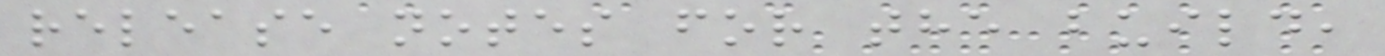release notes for the build,
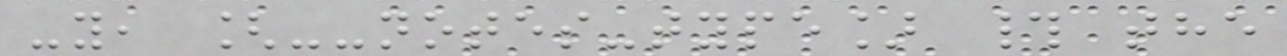-y, [--notes-type] # the
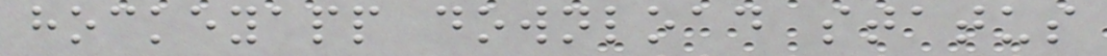hockeyapp download status
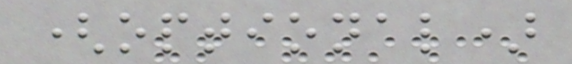(optional)
